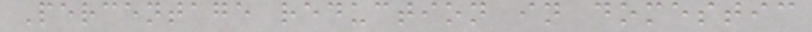Percentage reduction in domestic
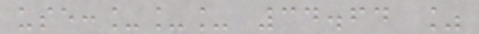use:___ 34.64 %
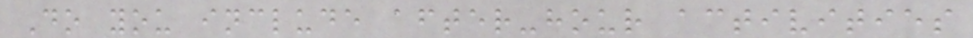Do you include after-hour activities
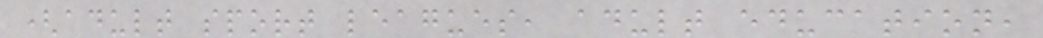(adult sport leagues, adult education,
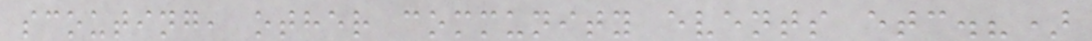scouting, other community events etc.?)
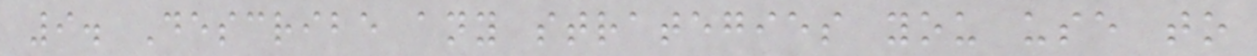9. Describe any strategies you use to
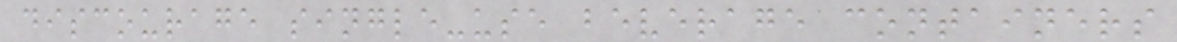discourage single-use beverage containers
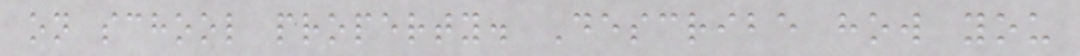on school property. Describe how you
